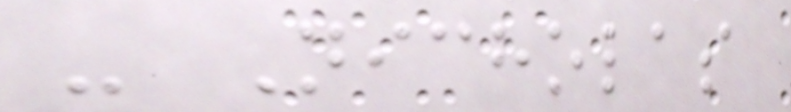- Nicholas
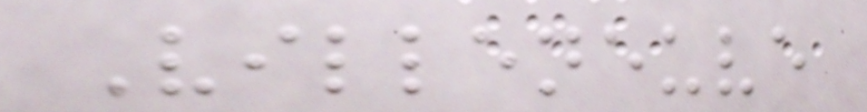Villeneuve
